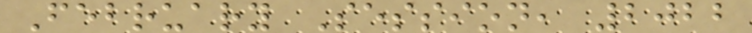February Session, 2022
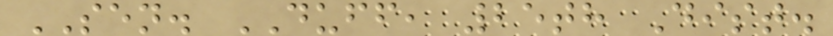SEN. DUFF, 25th Dist.
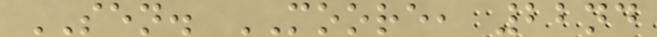SEN. MOORE, 22nd
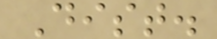Dist.
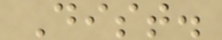Dist.
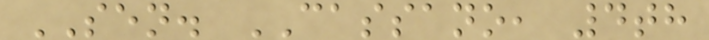SEN. CASSANO, 4th
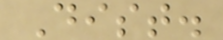Dist.
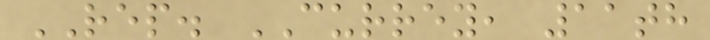REP. CURREY, 11th
